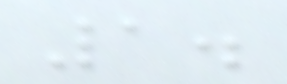1.
